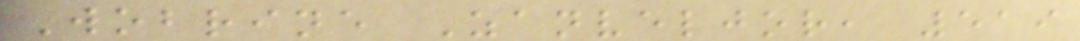Wobrine Zanveljor, 519
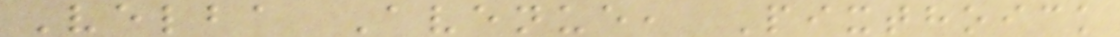Velba Avenue, Pixthoick
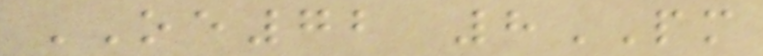OE72 8PM
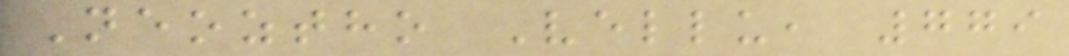Neoztho Vellu, 779
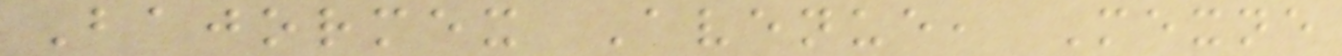Bajormex Avenue, Mexne
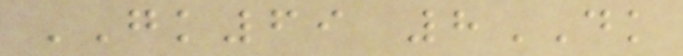GK69 8DK
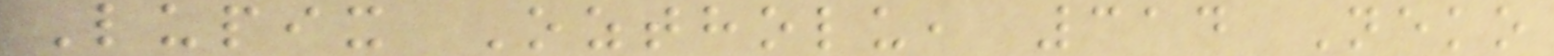Lupix Oztholu, 314 Neko
